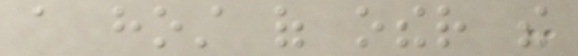a host of other the
